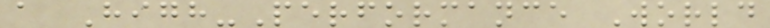a High-Performance World
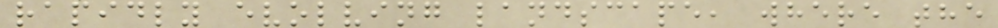rapidly evolving landscape, where the
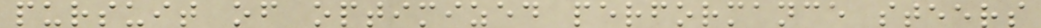pursuit of optimized performance steers
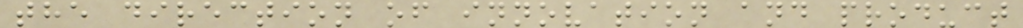the direction of innovation and product
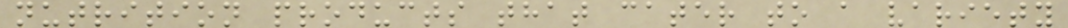nutrition products that cater to a variety
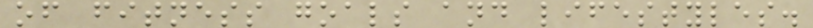of fitness goals and lifestyles.
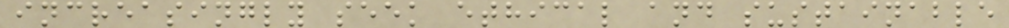increasingly seek ethical and sustainable
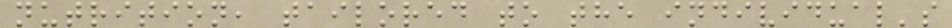nutrition, tailored to the individual's
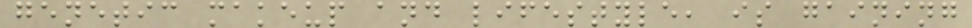genetic makeup and lifestyle, is gaining
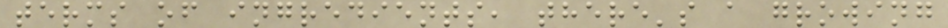terms of ingredients, there's a growing
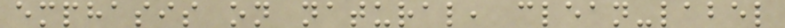emphasis on natural, clean-label
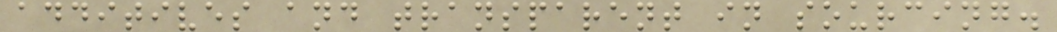additives and transparent in sourcing.
